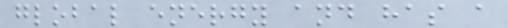global energy and has a
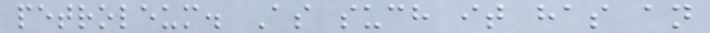petroleum. As such it has an
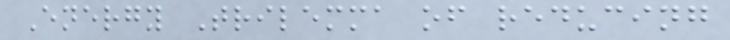Energy Trilemma of reducing
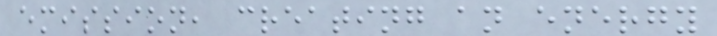emission, creating an energy
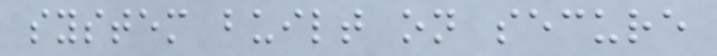system built on secure
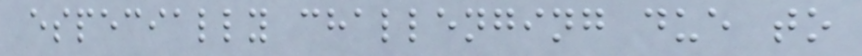especially challenging due to
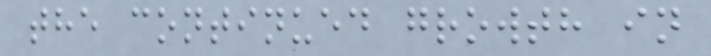the continued growth in
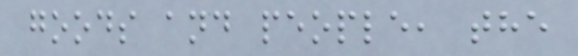goods and people, the
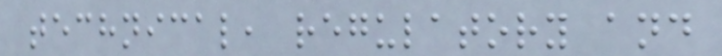technical, regulatory and
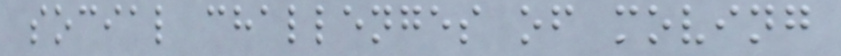social challenges of moving
